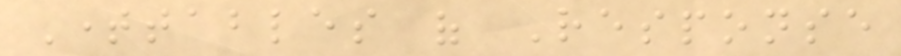Timetables of Response
